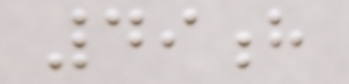49h
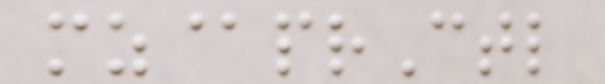mz@prCtl
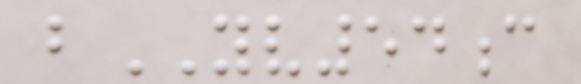bYV54c
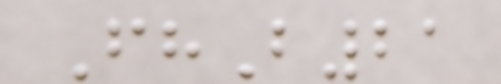FhB21
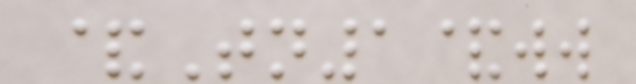&Tn1&ww
